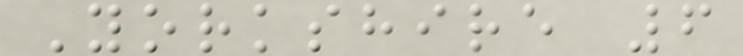Yorkshire 6
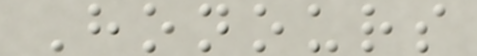Honours
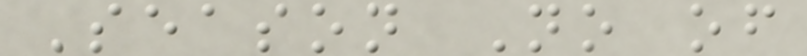Season No of
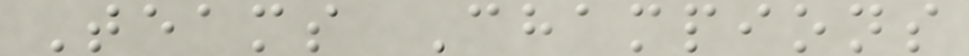Teams Champions
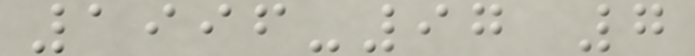1996-97 7
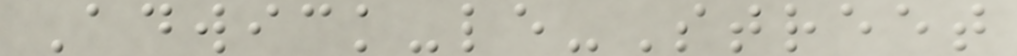Adwick-le-Street
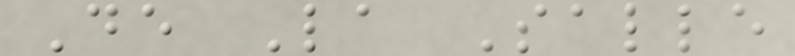De La Salle
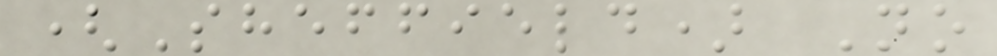(Sheffield) No
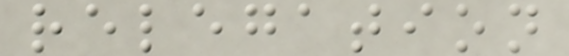relegation
